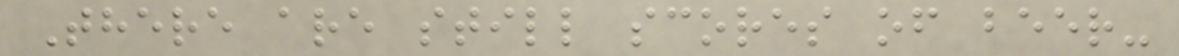There are still scores of beer-
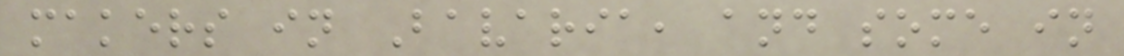makers in Bavaria, and some in
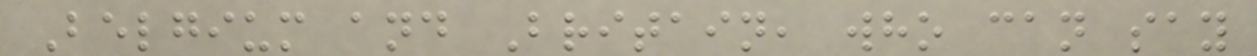Belgium and Britain, who can say
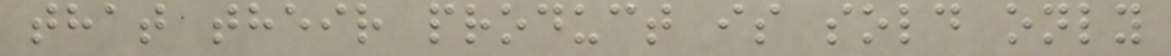that their product is sold only
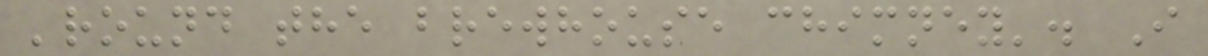'round the brewhouse chimney'. I
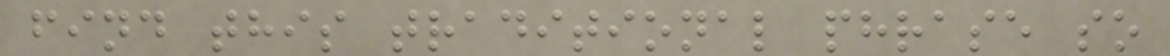find this traditional phrase so
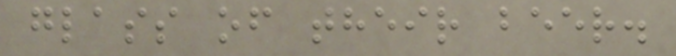glass of their beer.
